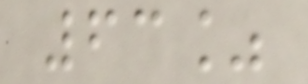63%
